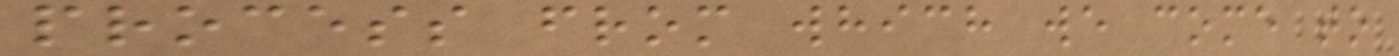process from which we come to
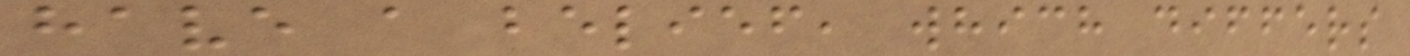have a belief, which differs
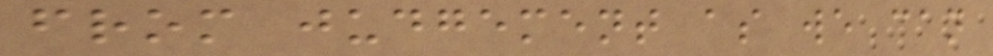from judgement as we can
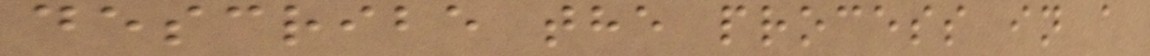describe the process in a
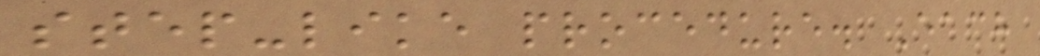step-like procedure. Each
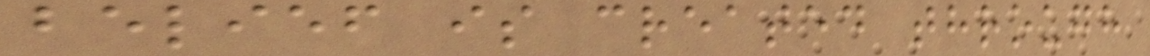belief is created through
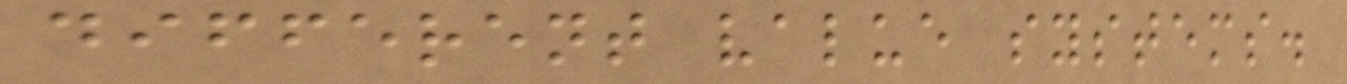different value systems.
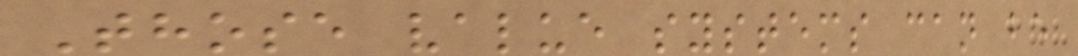Those value systems can be
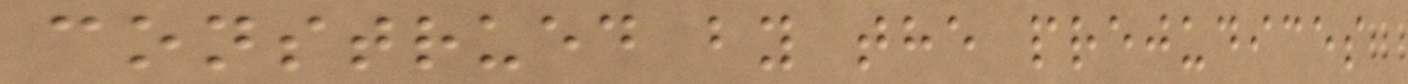construed by the prejudices
